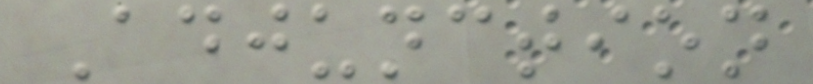Adjunction
